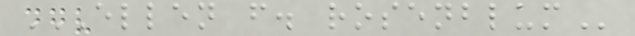ELLEN F. ROSENBLUM
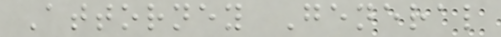Attorney General
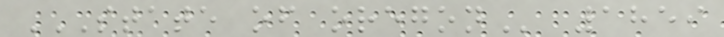STATE OF OREGON 1859
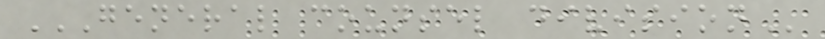GENERAL COUNSEL DIVISION
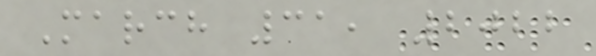March 31, 2022
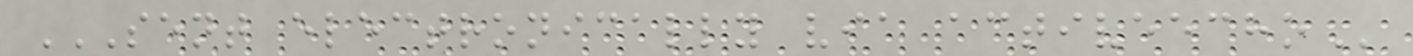SENT ELECTRONICALLY VIA ACTIVEECHO
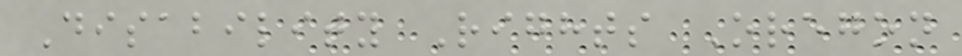Disability Rights Oregon
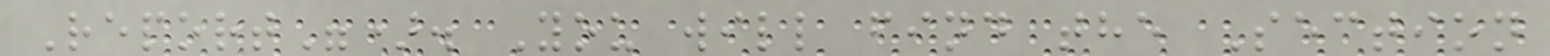Report"). You will find the Section
